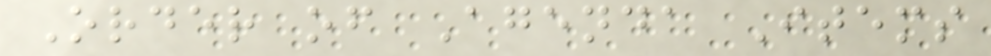Order of Agenda Items
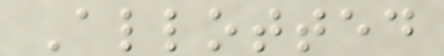Allotted
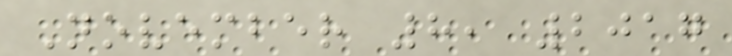November 8, 2017
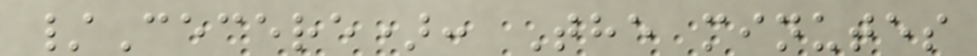/Cecere): The minutes
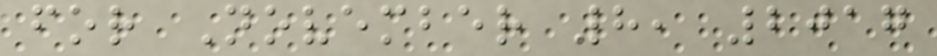for November 8, 2017
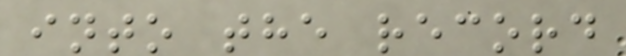into the record
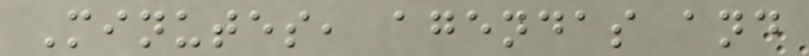Minutes, agendas and
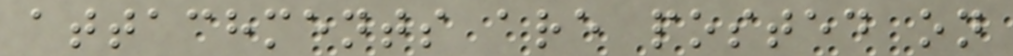attachments are posted on
